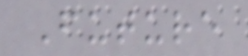Future
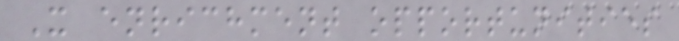X enrichment opportunities
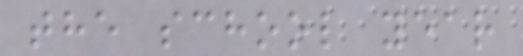the school year
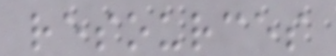resources
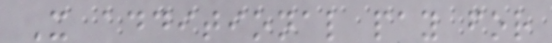X additional pay for
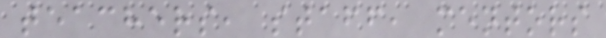teachers, staff, mentors
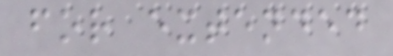for extended
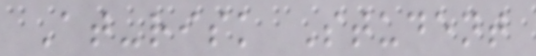At-risk Student
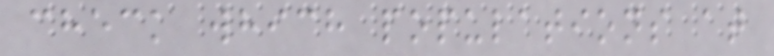check which populations at
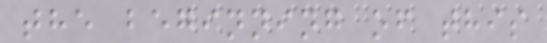the beginning of this
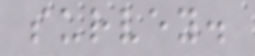survey.
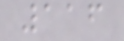116
